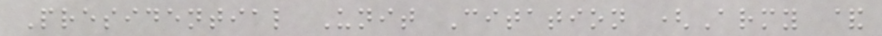Presidential Unit Citation (Army &
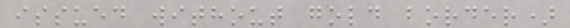issued without gold border)
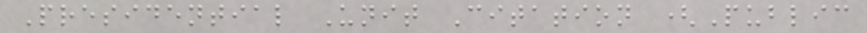Presidential Unit Citation (Public
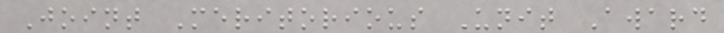Joint Meritorious Unit Award
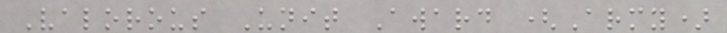Valorous Unit Award (Army)
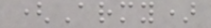(Army)
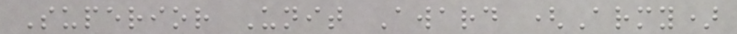Superior Unit Award (Army)
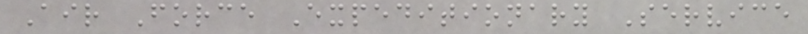Air Force Expeditionary Service
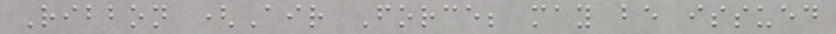Ribbon (Air Force; may be issued
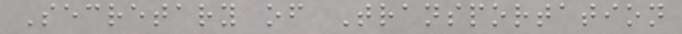Secretary of Transportation
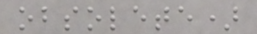obsolete)
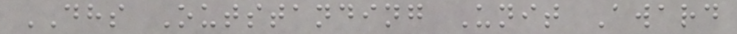DHS Outstanding Unit Award
